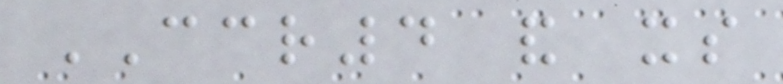CCR4 and its
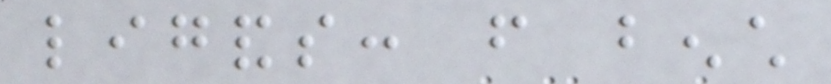ligands: from bench
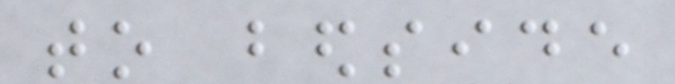to bedside
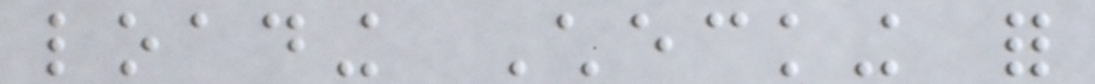loading Checking for
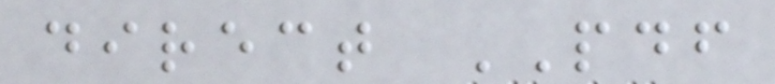direct PDF
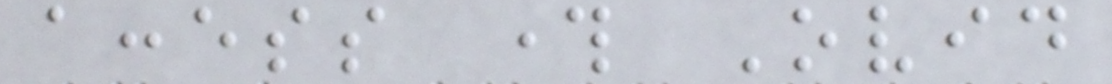access through Ovid
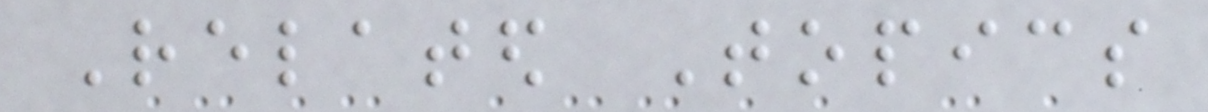Related Topics
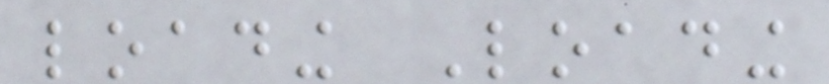loading Loading
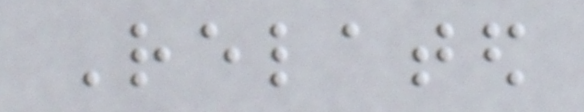Related
